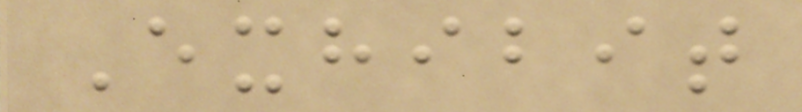Exhibit
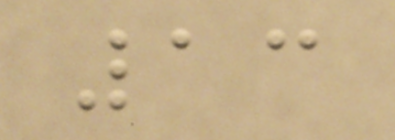13
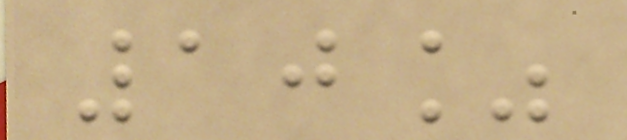10%
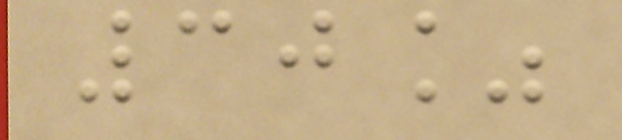30%
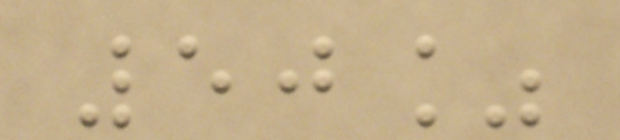50%
